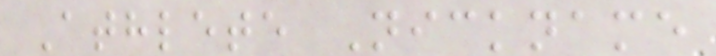Athlete Nickname
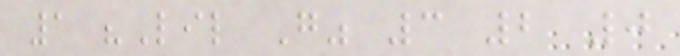1 "Lil G" 3 2 0
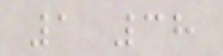1 38
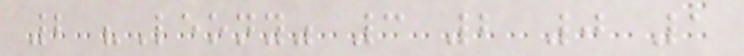2 "Leony" 3 2 0 1
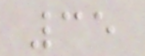35
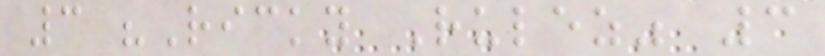3 "Ricky Rulez" 3
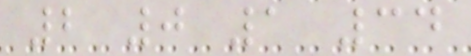2 0 1 34
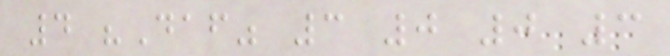4 "Daf" 3 0 0 3
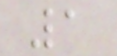1
